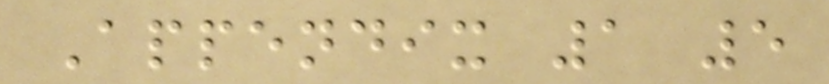Appendix 1 5
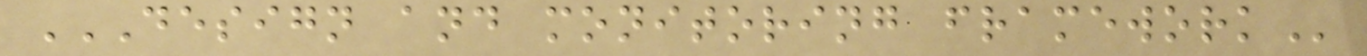DESIGN AND MONITORING FRAMEWORK
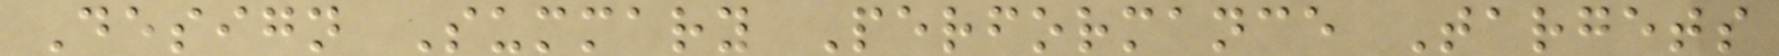Design Summary Performance Targets
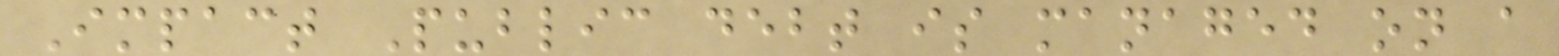Impact Public debt is managed on a
